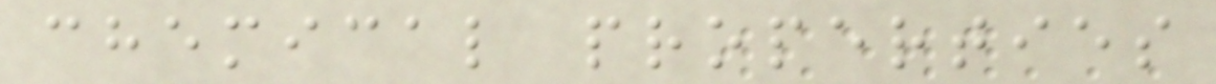chemical properties
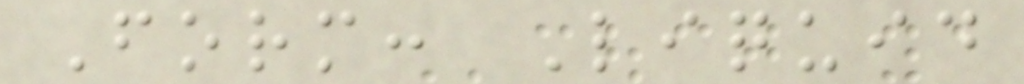Form: Liquid
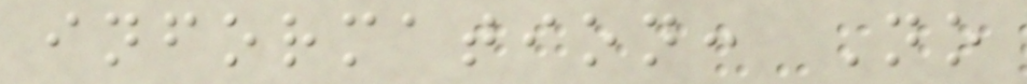information: No
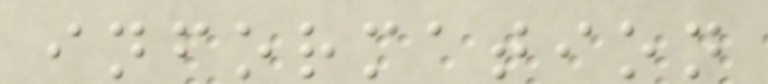information
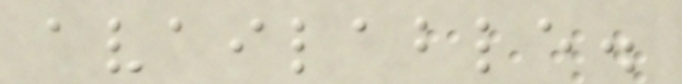available.
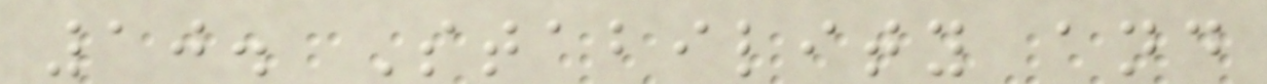10. Stability and
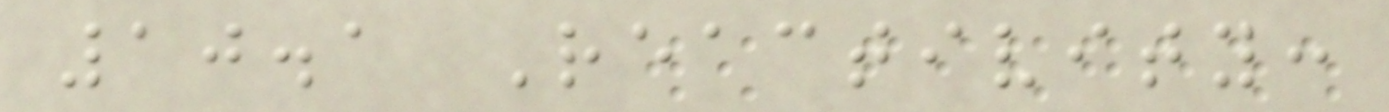10.1 Reactivity:
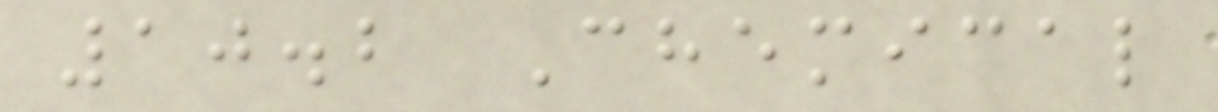10.2 Chemical
